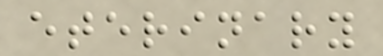eterinary
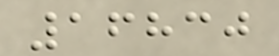16830
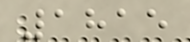1815
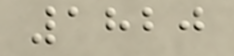1820
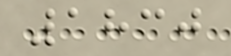1830
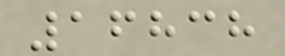16838
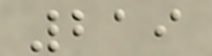219
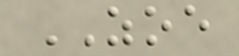ZOE
